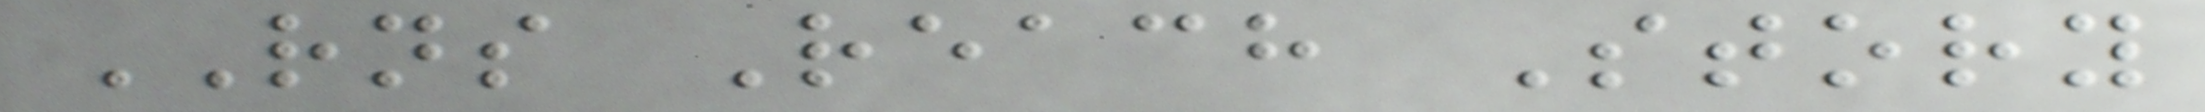RNS Reach Story
